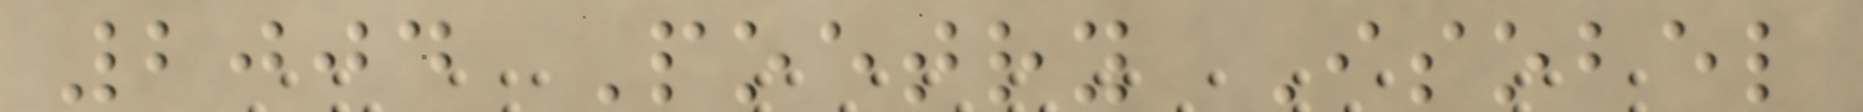2004 Poetry Isobel
